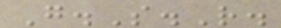G.S.R.
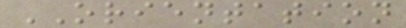ORIENTATION
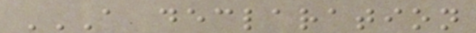A DECLARATION
